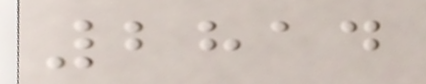2814
